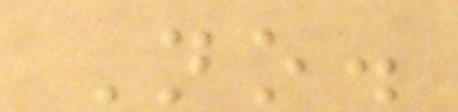No.
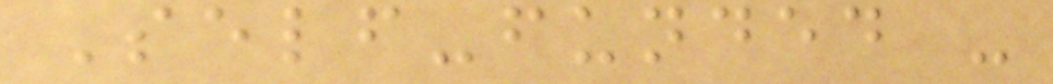Self-funded -
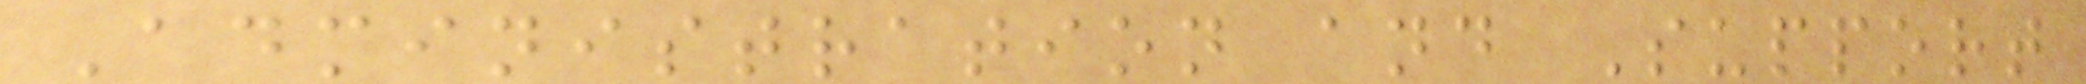Administration and Support
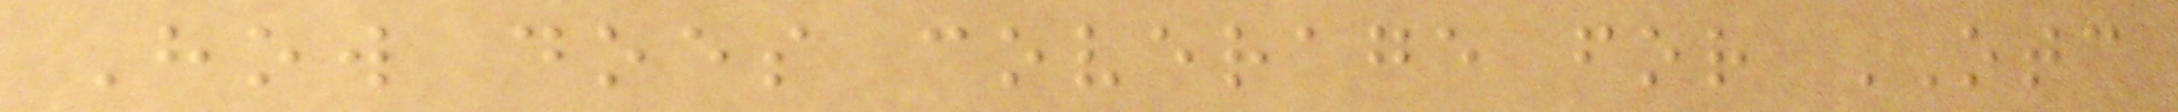How does coverage for OTC
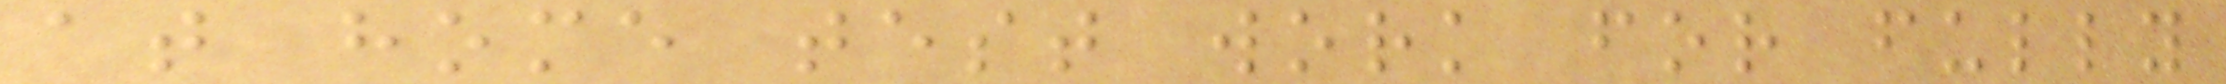at home test work for fully
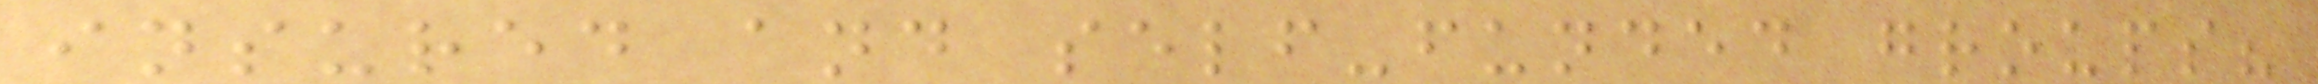insured and self-funded groups?
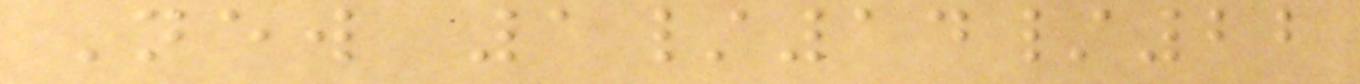New 1/14/22
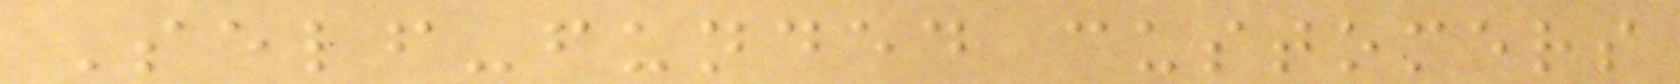Self-funded customers
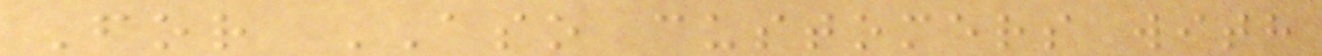For ASO customers with
